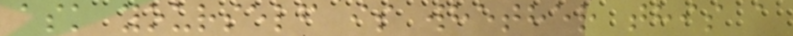ask yourself is whether this a
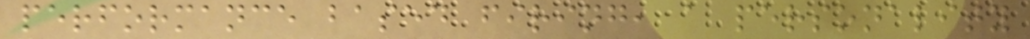performance based firing, a personality
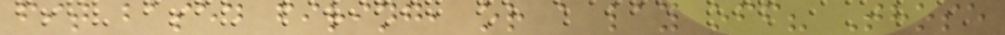fit based firing, or a lay off? Those
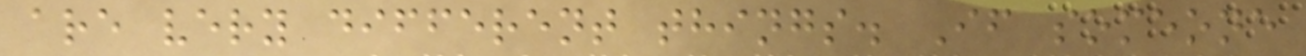are very different things. If someone
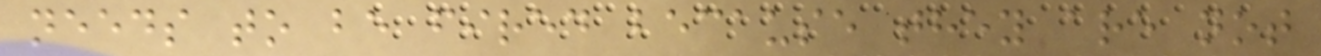needs to be fired because they are not
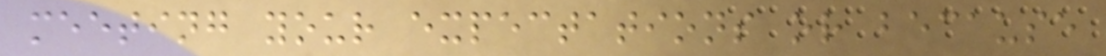meeting your expectations or because
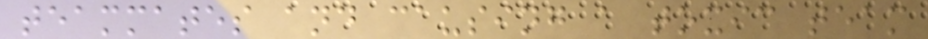teammates and causing a toxic team
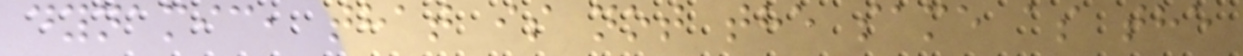dynamic, that is not the same as the
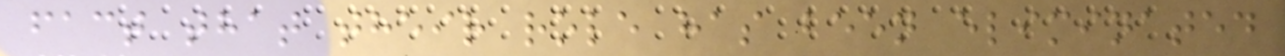fact that their role has been eliminated
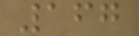167
